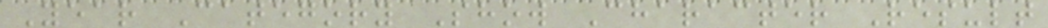Year Category Show Character Result
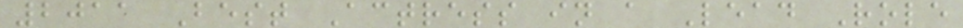2011 Best Actress in a Lead Role
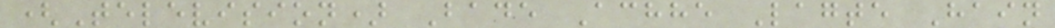(Television) Bade Achhe Lagte Hain
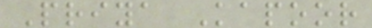Priya Kapoor
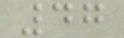47
